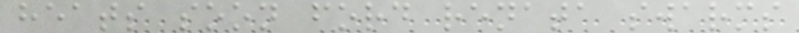heats soon ford renata swarms
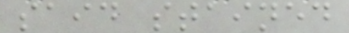said stained
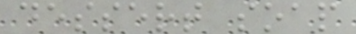dessert soap
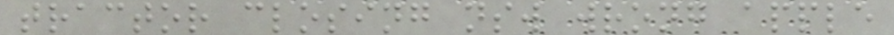tractor closing nsw wrong apple
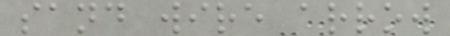sand wire arrow
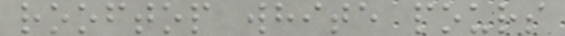rooftop white pours
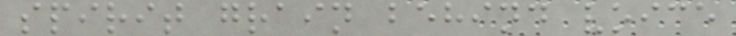spirit grain behind voice
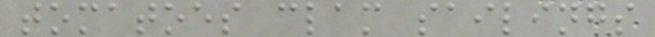tomatoes clam sailings
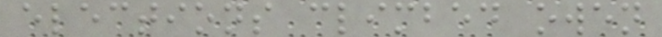elections climbed owen
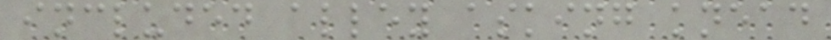included alley asking knead
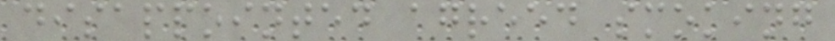disappointed agreed smoking
